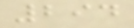294
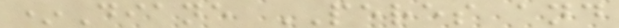*Diane PERES and
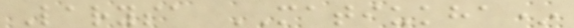Larysa MATIUKHA*
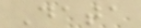Data
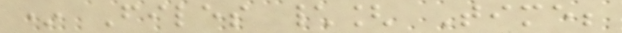* Files \[ Time;
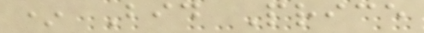* Bid Price
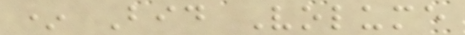* Bid Volume
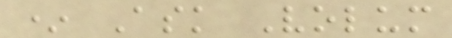* Ask Volum
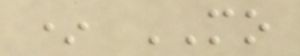* MO
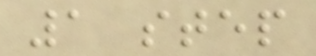1 step
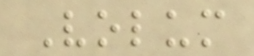Volum
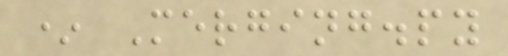* Merging.py
